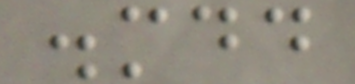.mdd
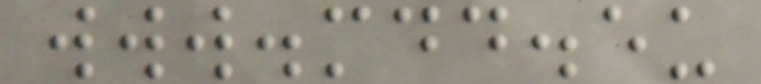www.mdd.eu
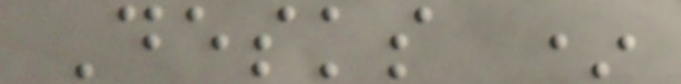Desks *
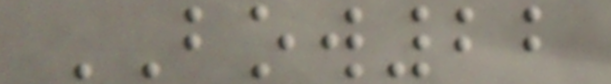BOW22
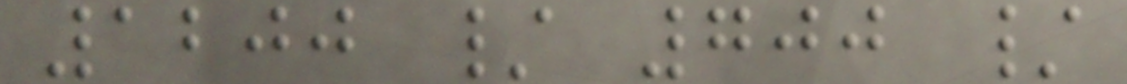1200 / 700 /
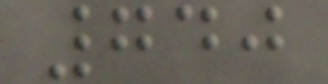740
